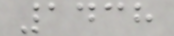1438
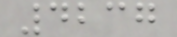4237
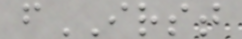fIRST
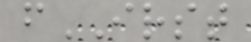fIRST
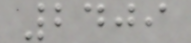2409
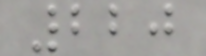220
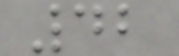42
